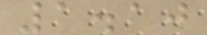1.10
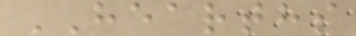HEARTHS
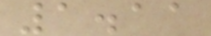1.11
